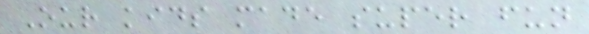Our kids made super fun
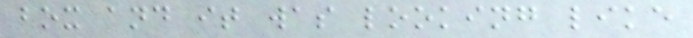box and it was looking like
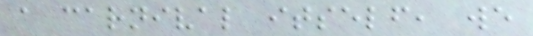a carnival itself, we
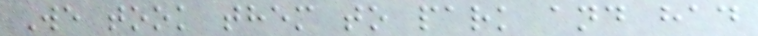We took them to park and had
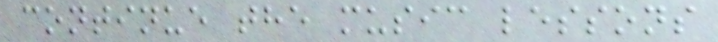continue the music lessons
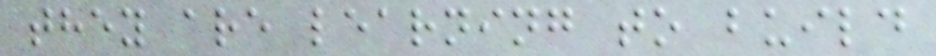they are learning to build
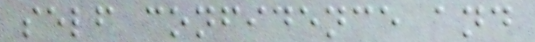self confidence and
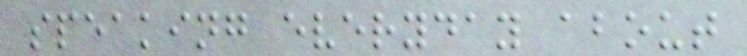speaking everyday about
